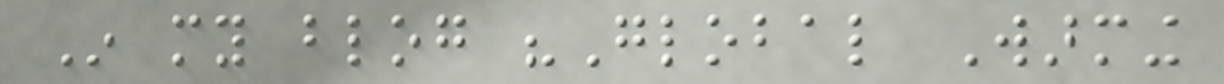In my blog "Global Warming
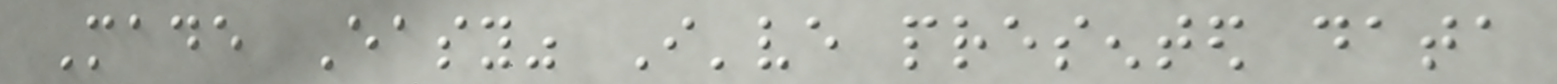Made Easy" I've presented data
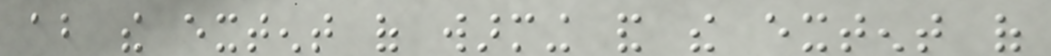about the extent of warming and the extent of
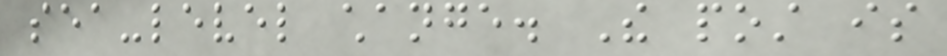sea-level change. The post is
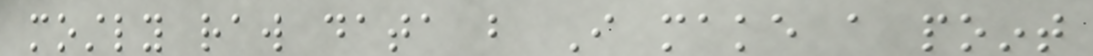mostly raw data but I make a point
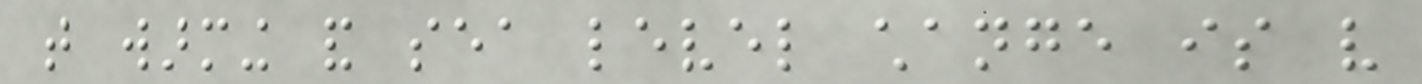that warming and sea level change is very
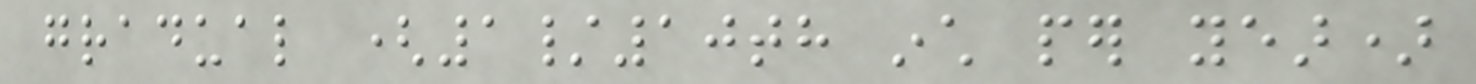gradual (1/10th inch per year)
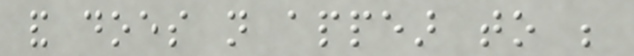and does not appear to be
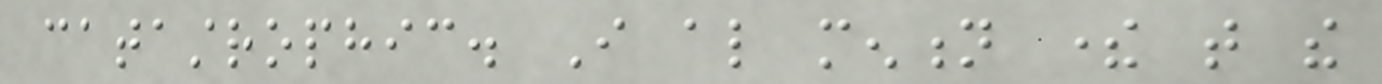catastrophic. I also mention there that the
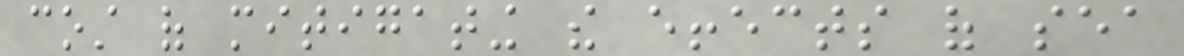cost of mitigating the effects of sea
